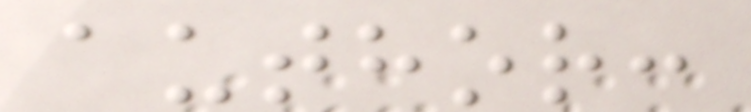author:
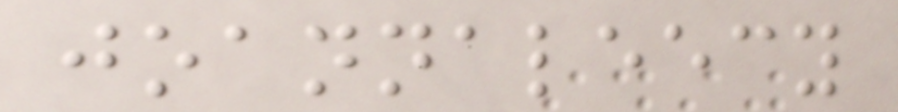joannaleecy
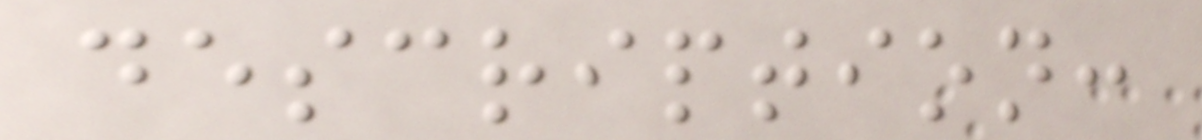description:
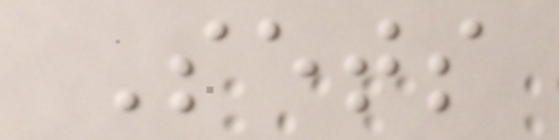Sets
